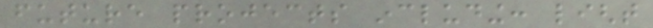future projects including: light
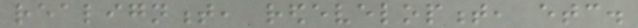realignment, redevelopment, etc.
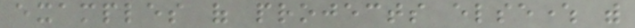examples of projects elsewhere with
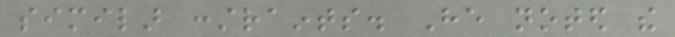similar constraints. He noted the
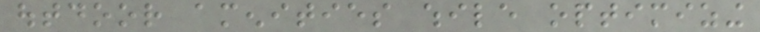outdoor amenities while optimizing
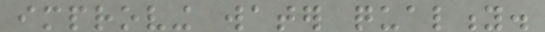improving water quality.
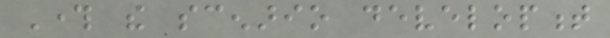Through the scenario development
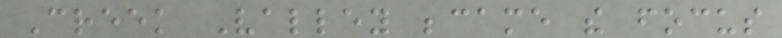Creek Valley became the focus
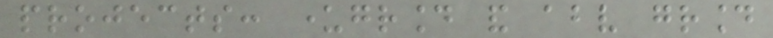projects: underground and above ground
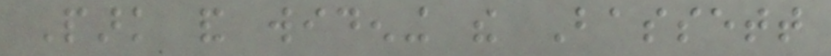Park and widening the Bassett
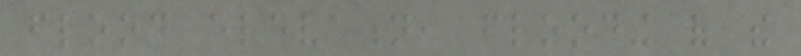flood elevation, flooding of the
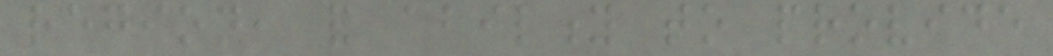region, and ability to provide
